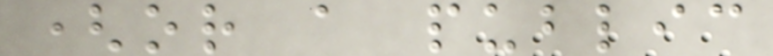(or a public
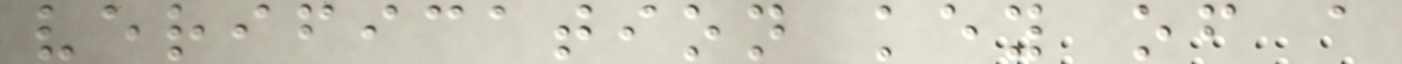verification key of a
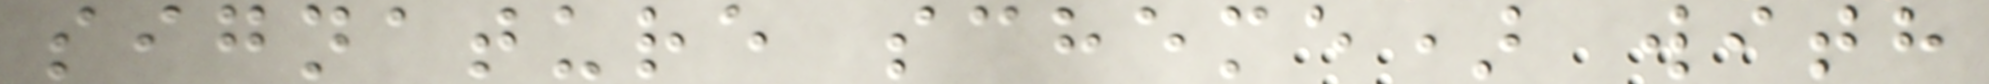signature scheme) with
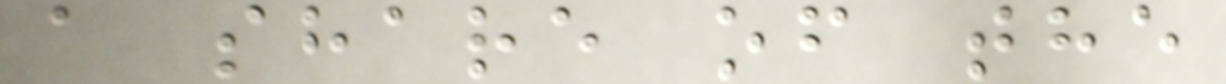a share of the
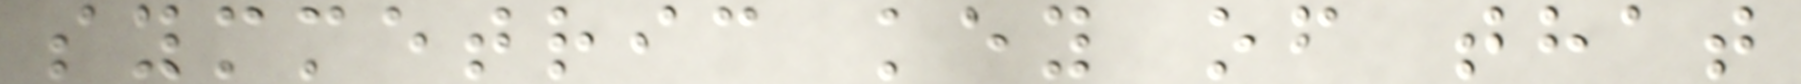symmetric key of that
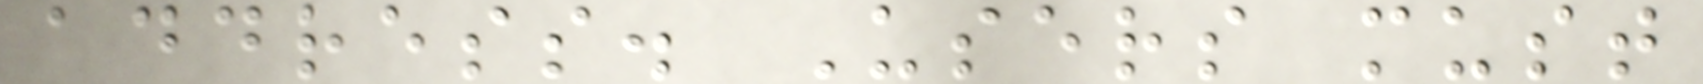address. Users must
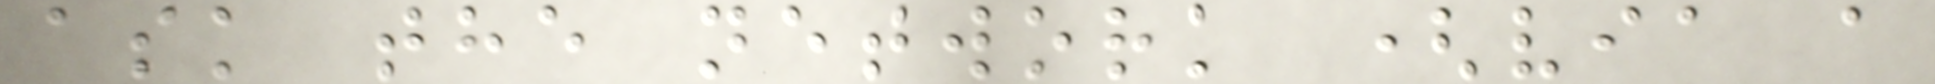ask the network (via a
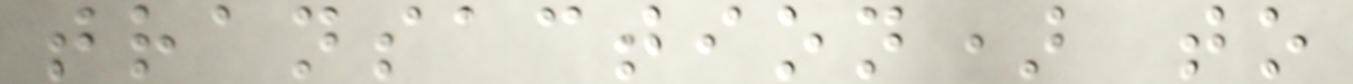transaction) to
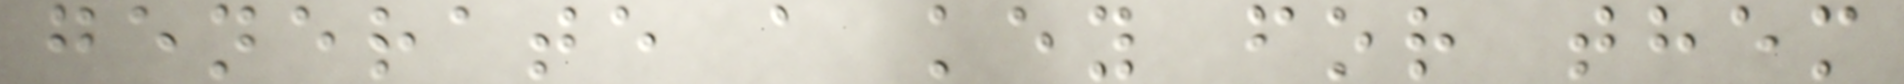generate a key for them
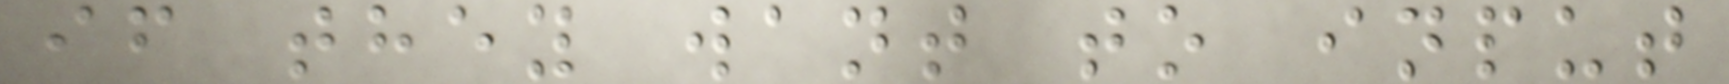if they want to input
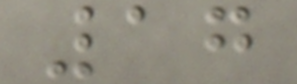17
